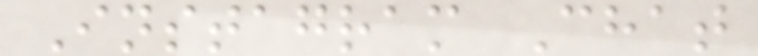Instagram Chat
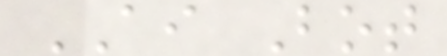AI Bot
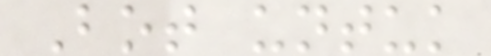Bot untuk
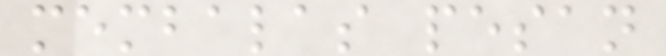membalas pesan
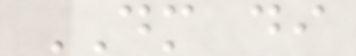DM di
